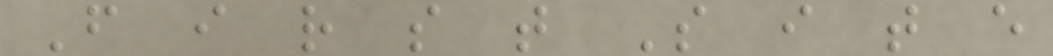F i r s t S i t e
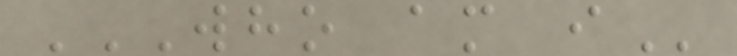WHO AM I
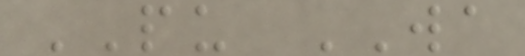PU WA
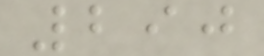290
